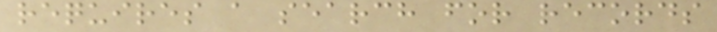requires a search for records
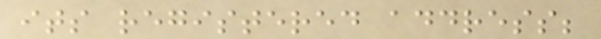its registered address;
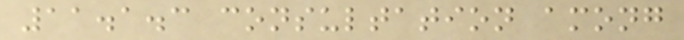11.1.3 consultation among
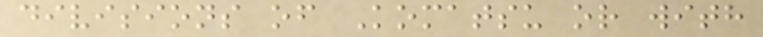divisions of Komatsu or with
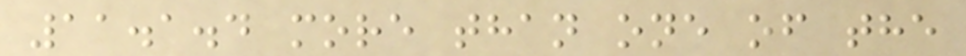11.1.4 more than one of the
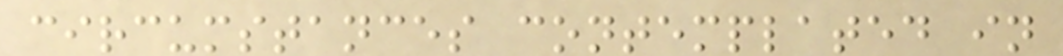circumstances contemplated in
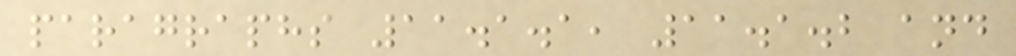paragraphs 11.1.1, 11.1.2 and
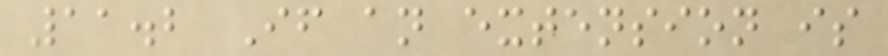11.2 If an extension is
